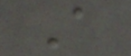A
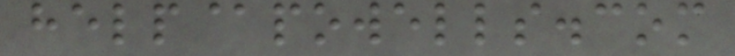help@powells.com
